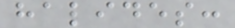halides:
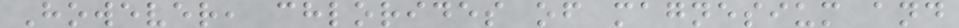However, chlorides of magnesium and
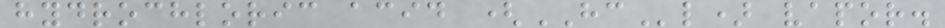hydrochloric acid (HCl) vapor.
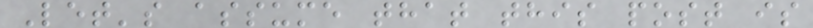Let's assume that this post is
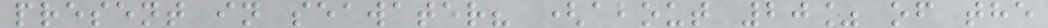present in seawater? (about 20% of the
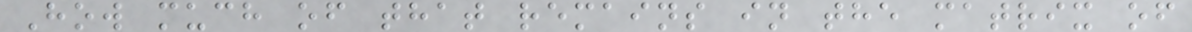How much of that remains in the matrix of
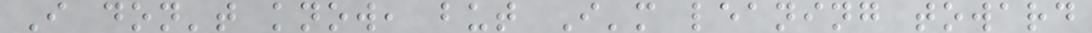I don't know, but I'm leaning toward
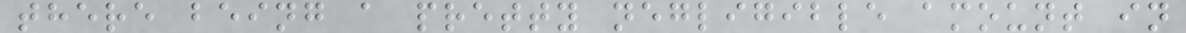there being a pretty negligible amount in
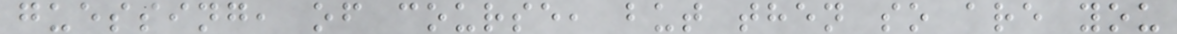guessing, of course, but then so are you
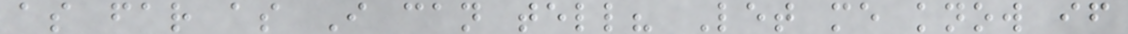as far as I can tell? Let me know if
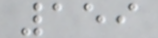159
